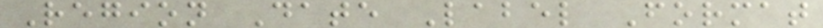Region Date Label Format
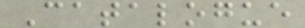Catalogue
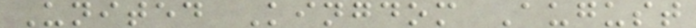United Kingdom August
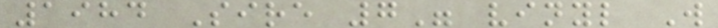1984 Sire 7" vinyl W
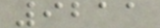9211
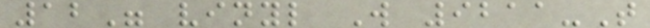12" vinyl W 9211-T
